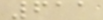611
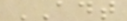ADT
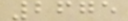2675
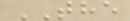THE
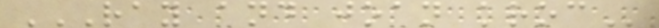RAY AND JOAN KROC
